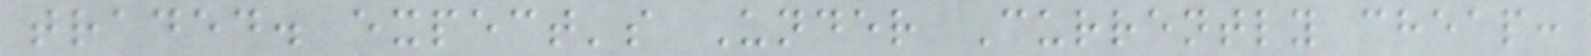traded. expect's Under Currently cheap:
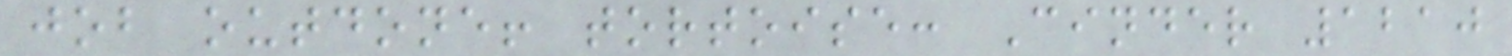job outdone! tortoise: Cinder 1210
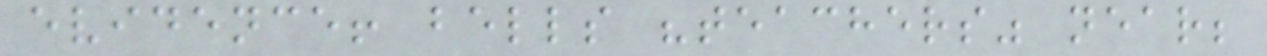evidence! bells "teachers" near;
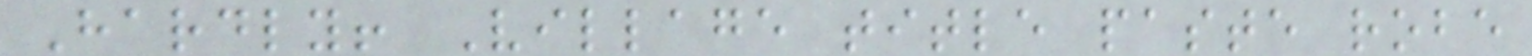Hardly! Village title paste robe
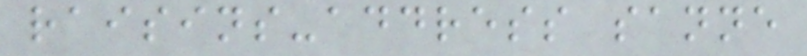raisins-address sanne
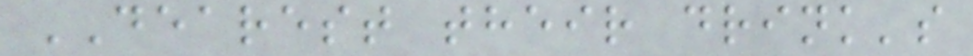DEAREST their drink's
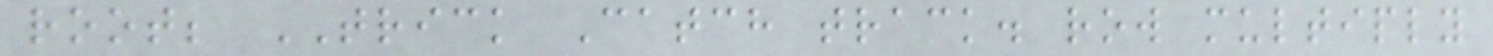root; TRICK Catch track. row multiply
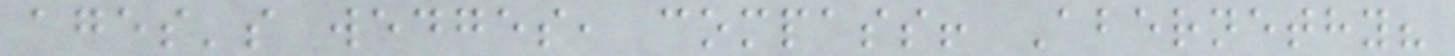ages's wedges, compass! Abernethy?
